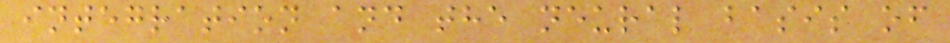integration and the neural basis of
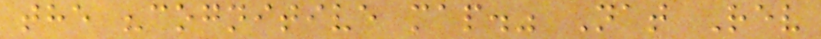the "cognitive map." Nat Rev
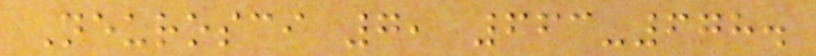Neurosci 7, 663-678.
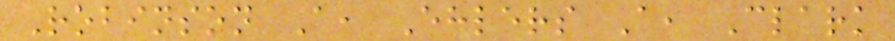Robinson A, Ehlers A, Clark
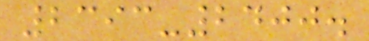2393-2400.
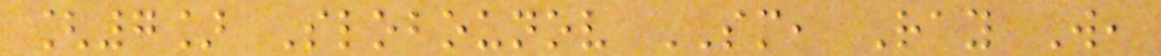[7] Slobounov SM, Ray W,
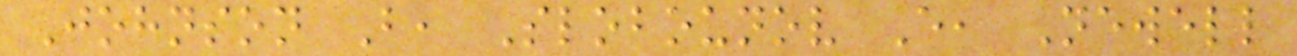Johnson B, Slobounov E, Newell
